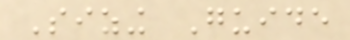Sizing Guide
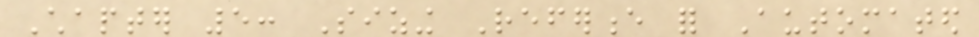Chapter 5: Sizing Reference for Automated
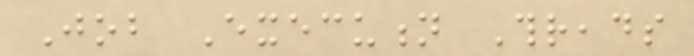Job Execution Threads
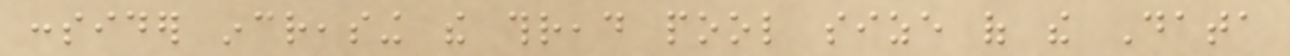consider increasing the thread pool size of the Data
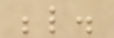below.
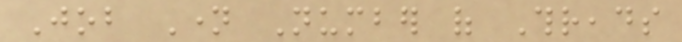Job Name Number of Threads
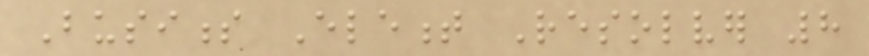Business Element Resolver 8
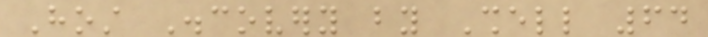Host Discovery by Shell 64
